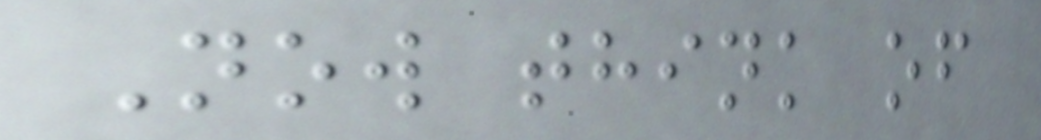Now think of
